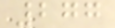277
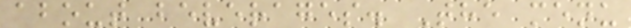about beverages. The menu
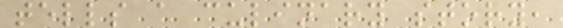tells a culinary story,
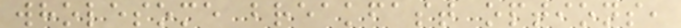wholesome breakfast options,
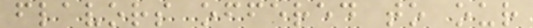flavors offered to our
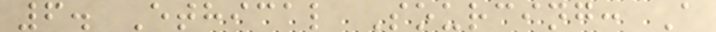6. Ethical Sourcing: A
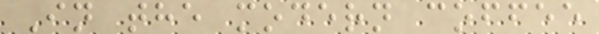In the modern coffee
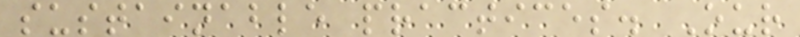sustainable practices. Our
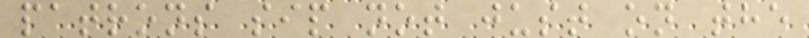patrons sip not just on the
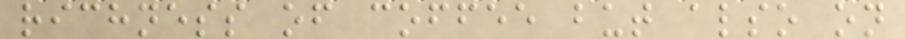richness of coffee but also on
